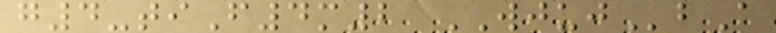g4-tiF4m2 WJUJbA
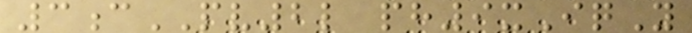3cPV2l ph9xIqY
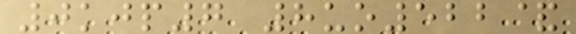0kjp7 8uo522&
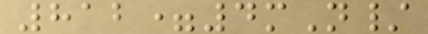812=4mN/
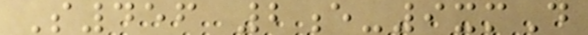S456 2e-9xmD
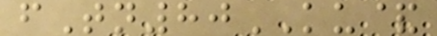fTn80KU&
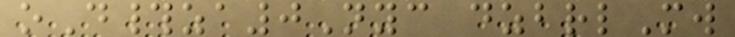oD#za0Nyc dzbrlMw
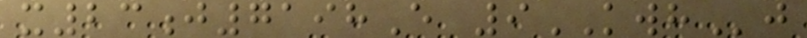x23j7198E 9KWHj
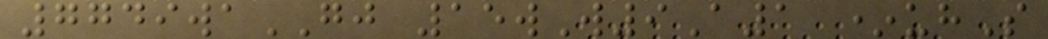7749waGJ 15wW9A1 *uhS
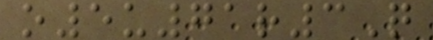o5u71r3Q
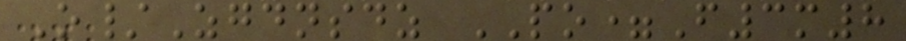O/Zgdnsdz PO=F3m8
